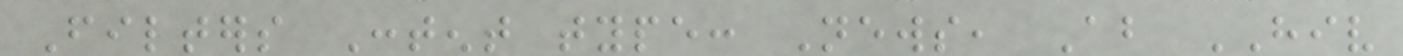Filters Content type: News, About HIV
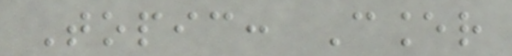Topic: Cancer
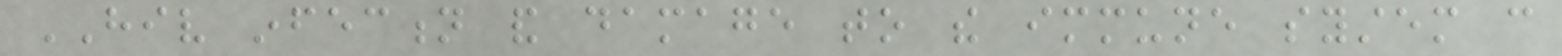HIV infection and damage to the immune system can
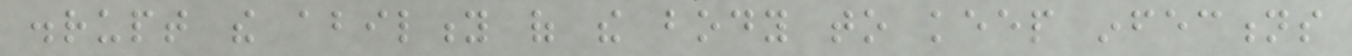disrupt the ability of the body to keep infections
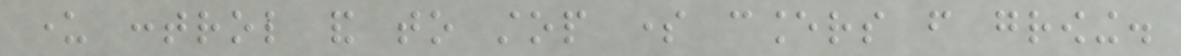under control and to stop some cancers from growing.
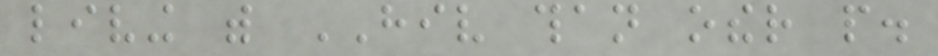living with HIV than other people.
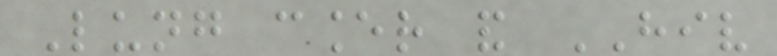Lung cancer and HIV
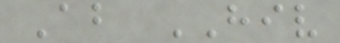About HIV
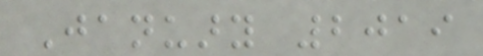January 2019
